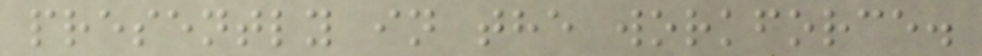presently in the workforce.
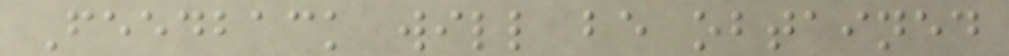Feedback will be obtained
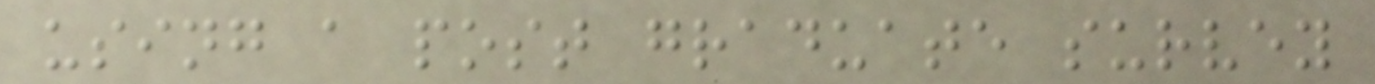using a post graduate survey
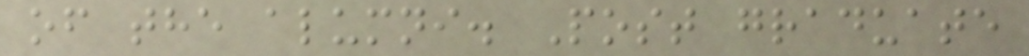of the alumni. Post graduate
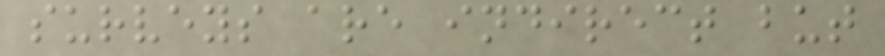surveys are indirect but
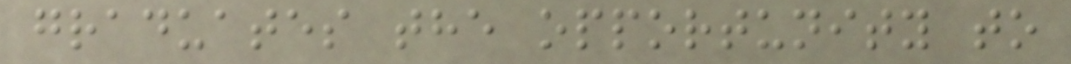graduates the opportunity to
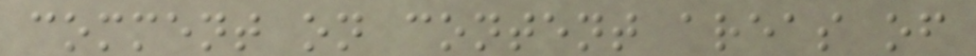comment on content areas of
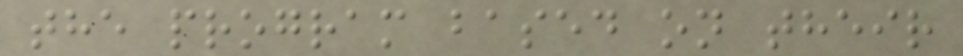the program based on their
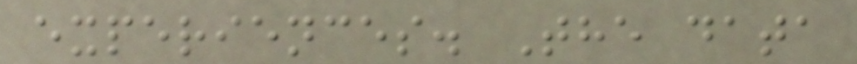experiences. The data
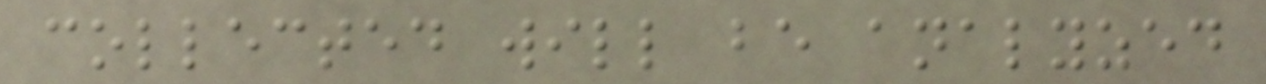collected will be analyzed
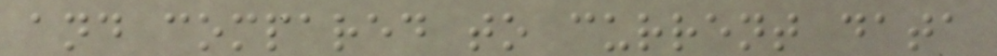and compared to current data
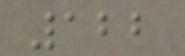122
